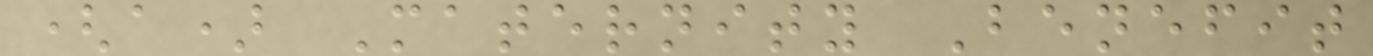(a) Maternity Benefit
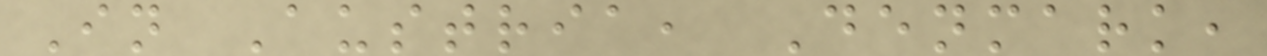In Austria, Denmark,
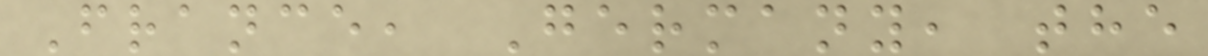France, Germany, the
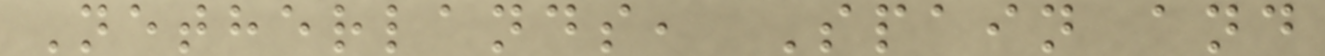Netherlands, Spain and
